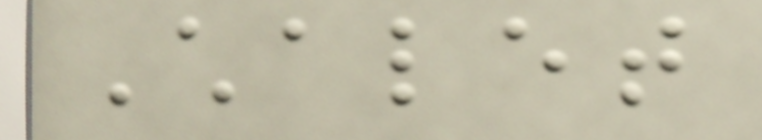Chalet
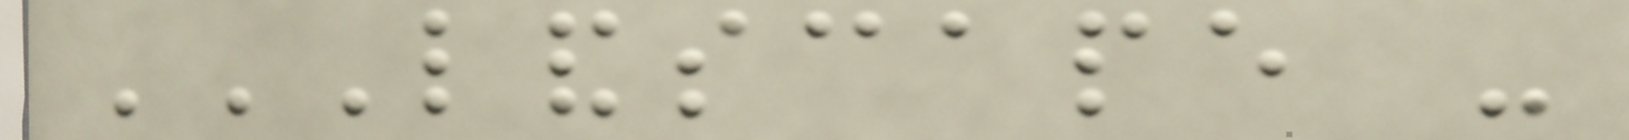LANDSCAPE -
